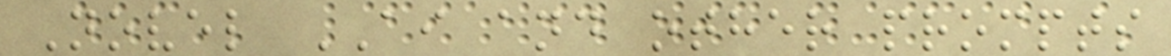Novel AI and other prompts
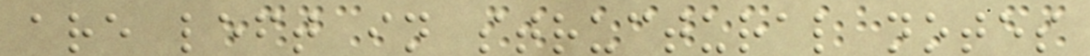are left in structural notes
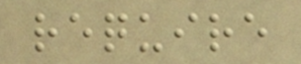require
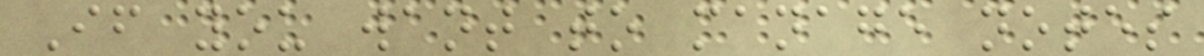If you want to manage notes
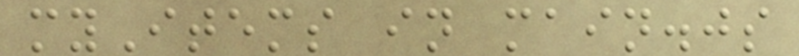myItems in main.js
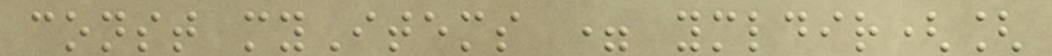const myItems = ymldir([
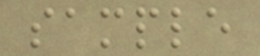sample
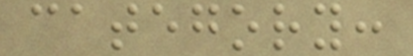category:
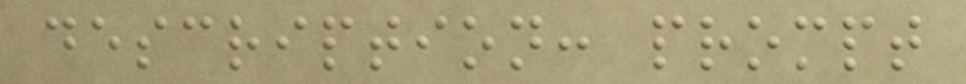description: prompt
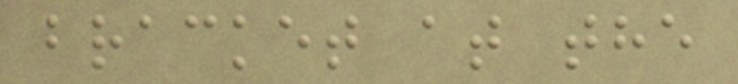bracket at the
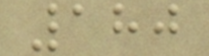180
